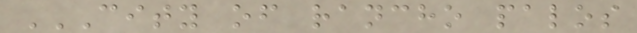CITY OF RANCHO PALOS
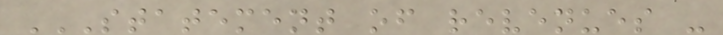STATEMENT OF REVENUES -
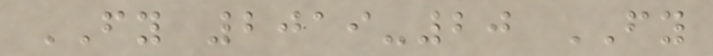FY 2019-20 FY
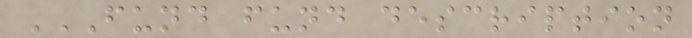FUND FUND DESCRIPTION
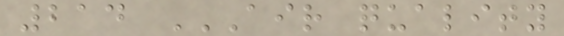214 AIR QUALITY
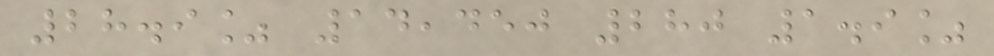28.9% 14,450 280 1.9%
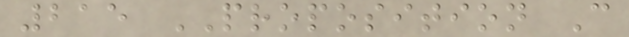215 PROPOSITION C
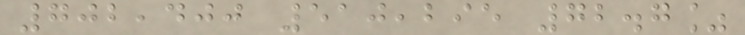702,400 510,295 72.7%
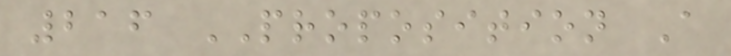216 PROPOSITION A
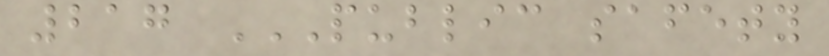217 PUBLIC SAFETY
